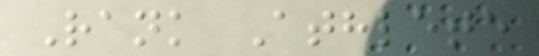Rank Athlete
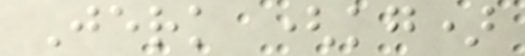Jerk (kg)
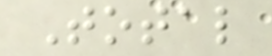Total
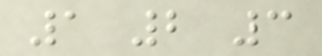1 2 3
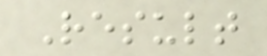Result
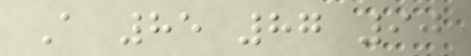A 85 87 90
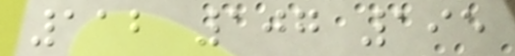112 107 195
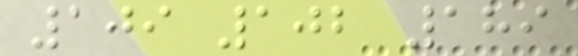109 102 189
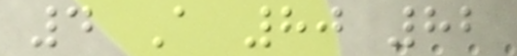4 A 80 82
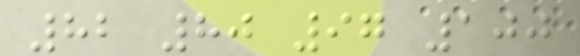82 80 97 100
